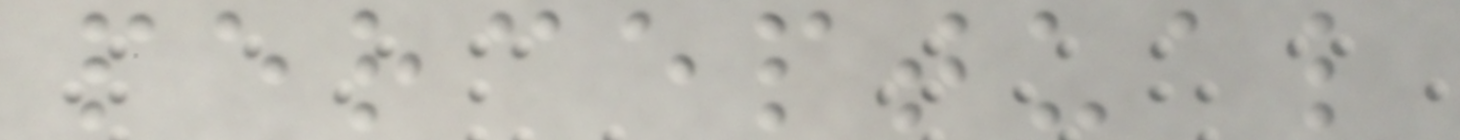perceptual
